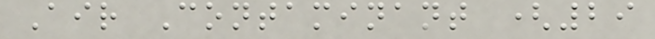Air Contaminant (29
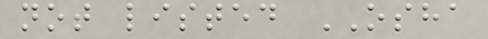not listed OSHA
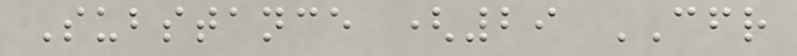Substance (29 CFR
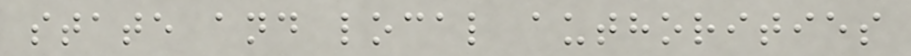state and local authorities
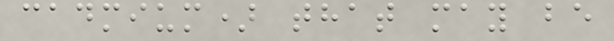cadmium) that may be
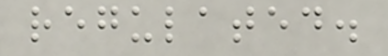regulated.
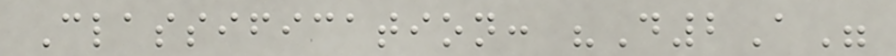Classification: "D2A"
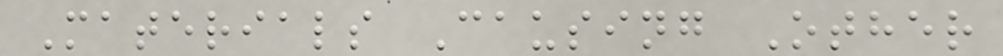Materials Causing Other
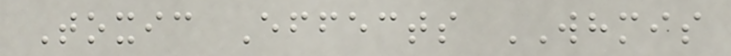Toxic Effects WHMIS
